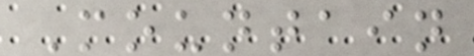Mountain
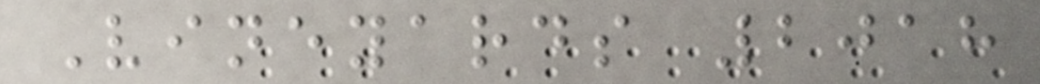Vineyards 2018
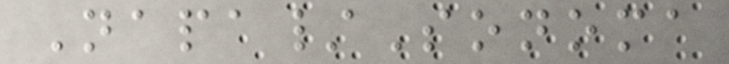Napa/Sonoma
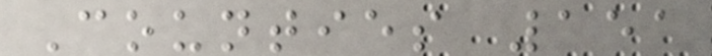Counties 151
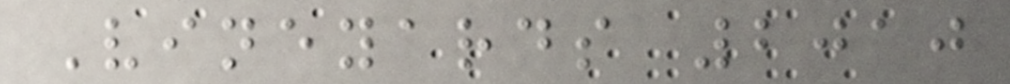Vineyards 2010
